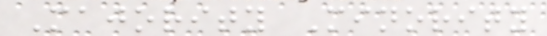Majority Minority
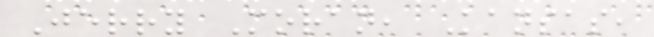Jerry Moran, Kansas,
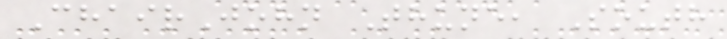ChairJohn Thune, South
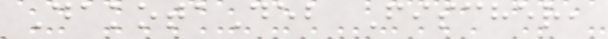DakotaDeb Fischer,
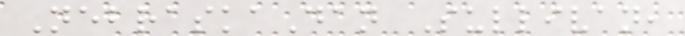NebraskaDan Sullivan,
